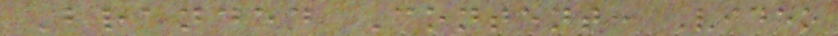Branded Content: Video
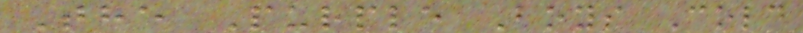The Purple Boys Cold
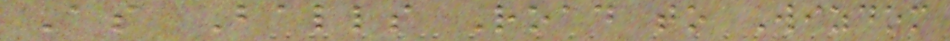As Balls Road to Wizdom
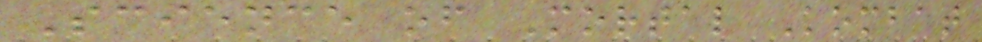Science of Mortal Kombat
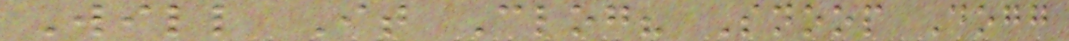Will It Clog? Snoop Dogg
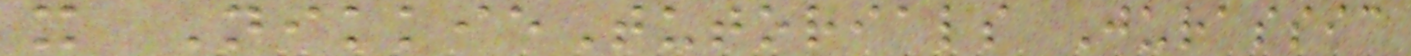x NikkieTutorials Jurassic
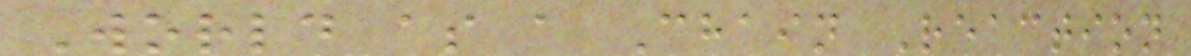World as a Chain Reaction
